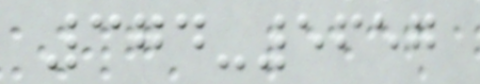374-5657
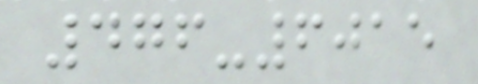476-6015
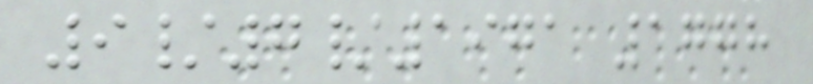9/7/1971 1778
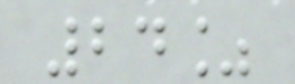24%
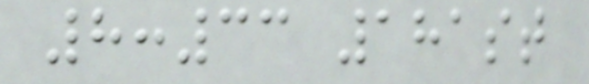8:33 181st
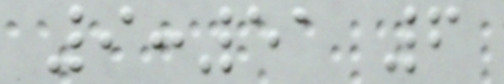9:51 6
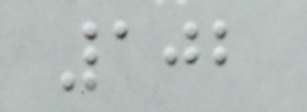102
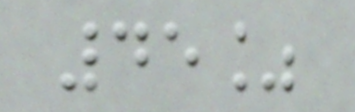45%
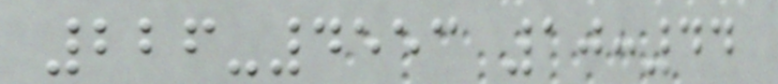226-4553 10:44
